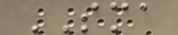SMA
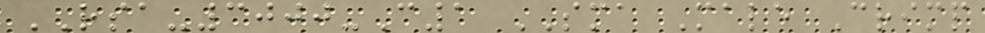RSA-3000-C1 SMA Male Crimp
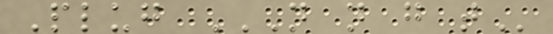Plug N N G T
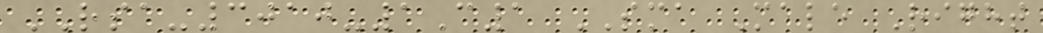RSA-3010-1C1 SMA Male Right
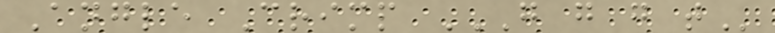Angle Crimp G G G T
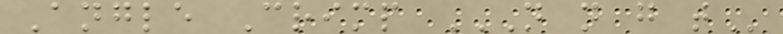Angle Crimp N N G T
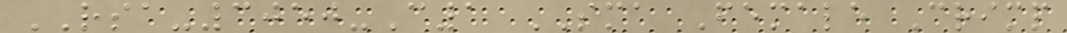RSA-3050-C1 SMA Female Crimp
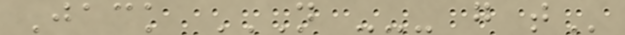Jack N --- G T
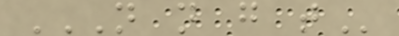N N G T
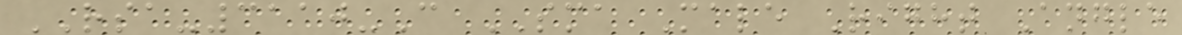RSA-3110-C SMA Male Right Angle
